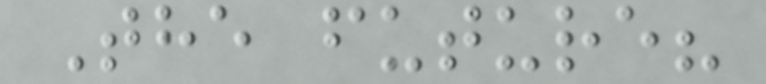The future?
